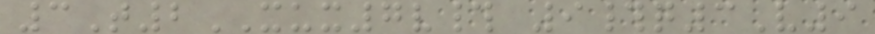3T2XUX7v# 9#q3V9
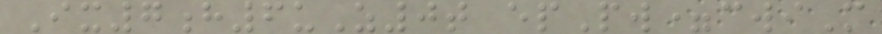Ix7h6uZ0t epPw=cwiM
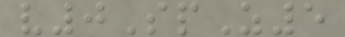v0SpZ5
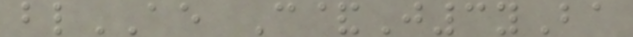blAE C&J3yBa
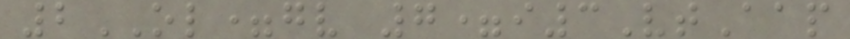2OL=gv 7=i3VtAap
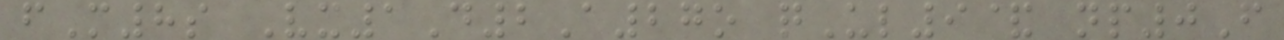fM8s Vx1D2A27o qUl9& np0F
